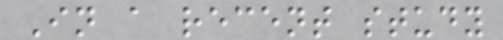In a recent study
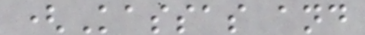(Kassas and
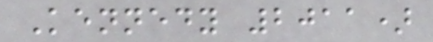Kennedy 2011)
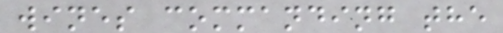wines commanding the
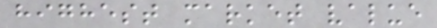highest market value
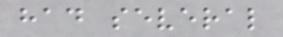had several
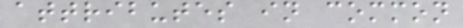attributes in common
